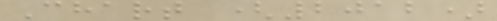Chart (2012)
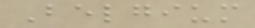Belgium
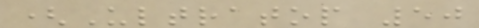(Ultratop 50
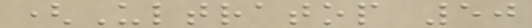(Ultratop 50
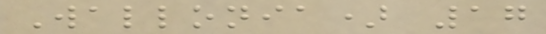Wallonia) 17
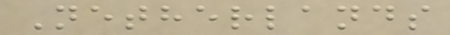Netherlands
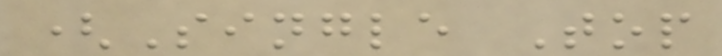(Single Top
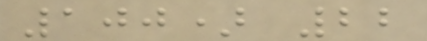100) 22
